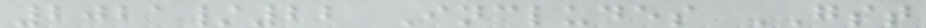2021/22 Includes GST
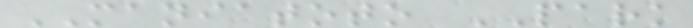MANIATOTO PARK
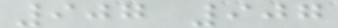907 907
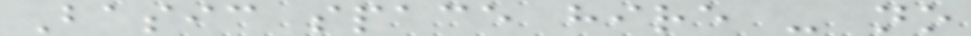Basic space hire - no
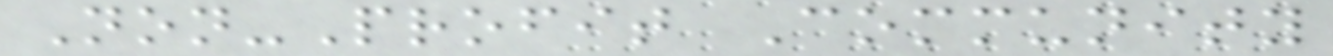Non-Profit Community
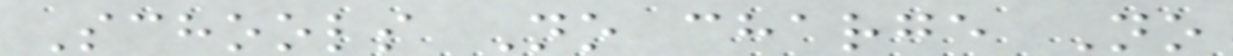Schools No charge No
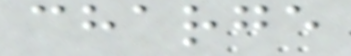charge
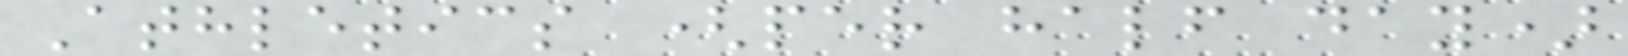Athletics (per half day)
